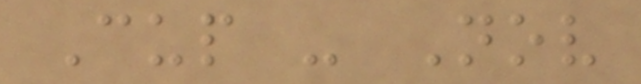Cup - Nov
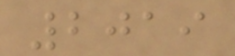2019
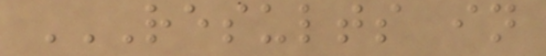RESULTS IN
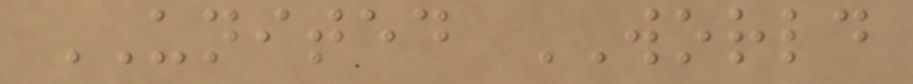UNITED WORLD
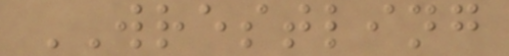WRESTLING
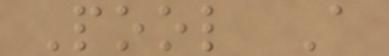Pool A
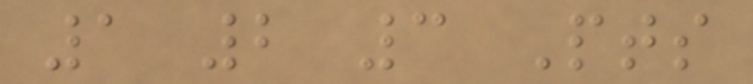1 2 3 Pts
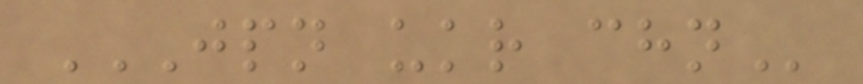JPN UKR CHN
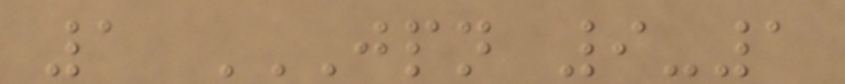1 JPN 9-1
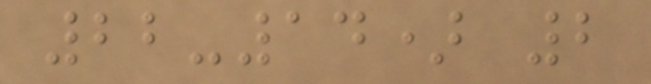22-14) 2
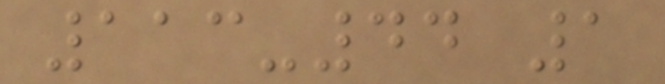113-44 1
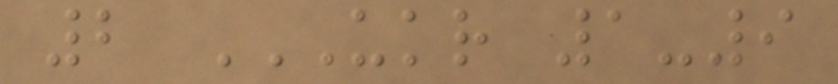2 UKR 1-9
